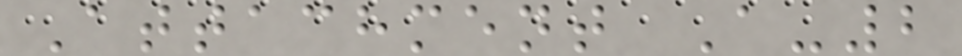Attachment A-2
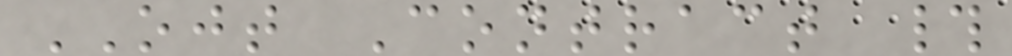OJT Contract #
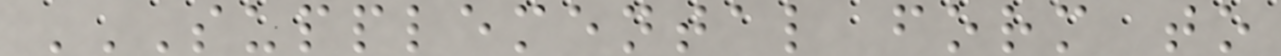SUPPLEMENTAL FORM TO
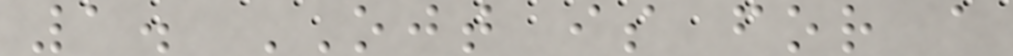1. OJT is for a
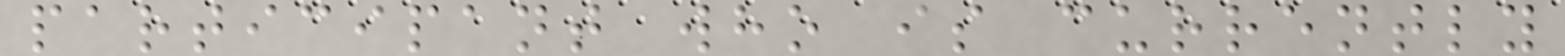participant who is currently
